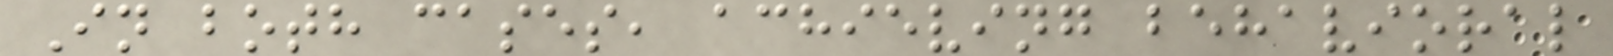In both cases, achieving behavioral
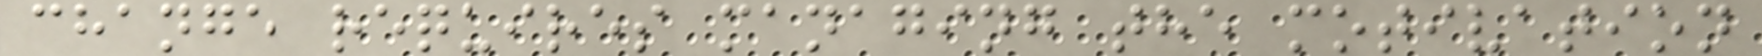change requires managing the motivation
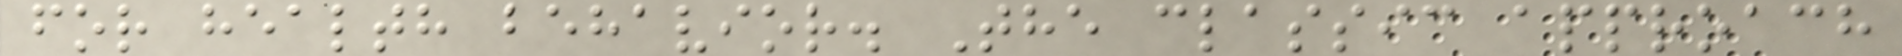for health behavior. The classic approach
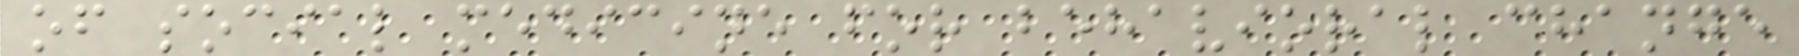of social medicine for behavioral change
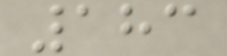183
